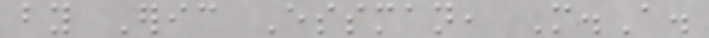by Eric Essman, M.A.
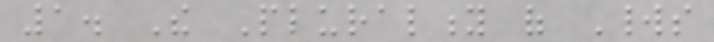1. The Plurality of Worlds
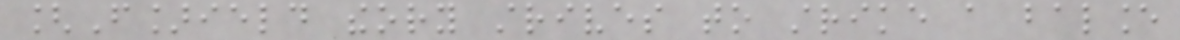[F]ield theory strives to strike a balance
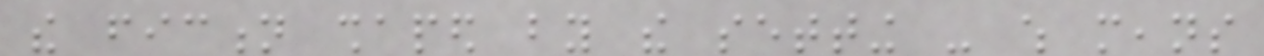the fiction shaped by the setting - which means
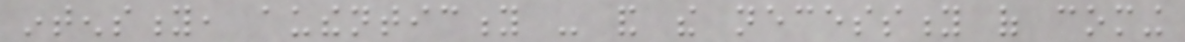intensity, authenticity - and the necessity of coming
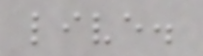live.
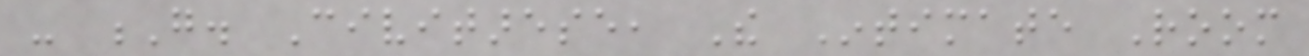- G. Civitarese, The Intimate Room
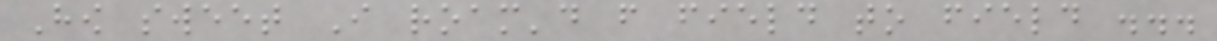How sweet I roam'd from field to field ...
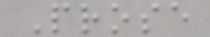Prose
